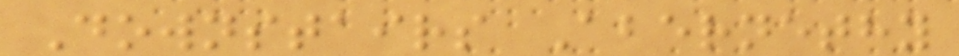Downstairs Abernethy
